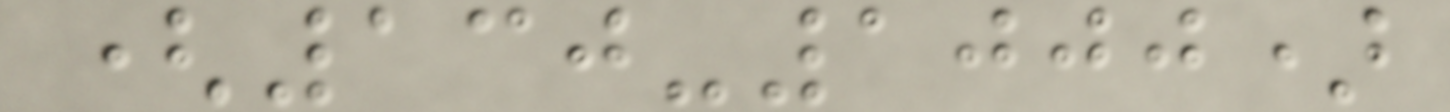(130-1000)
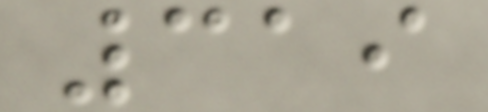319
